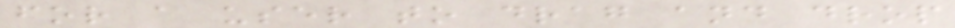for a user to drag and drop
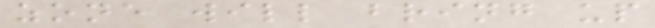zone will bring up
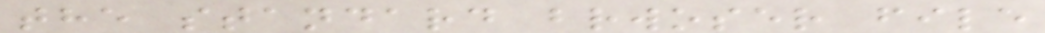the standard brwoser file
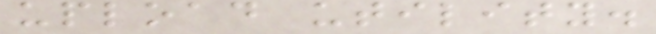upload utility.
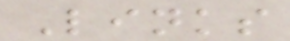Links
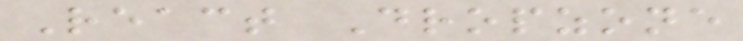React Dropzone
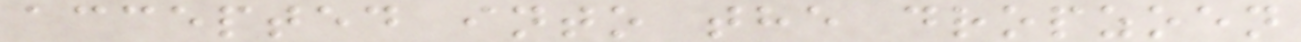accepted into the dropzoen
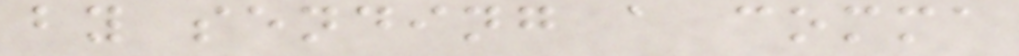by sending a comma
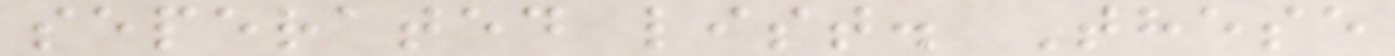seperated list. These
